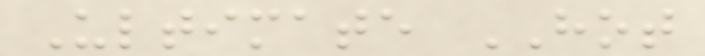Ultimate HOT
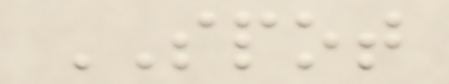SPOT
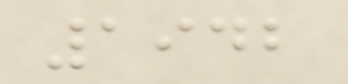1942
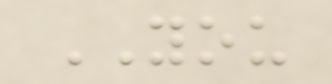YOU
